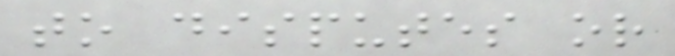to disputes or
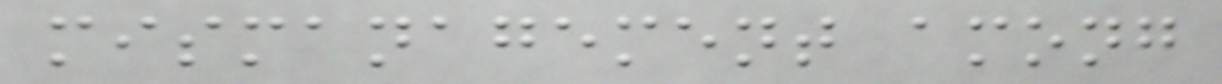mismanagement among
